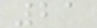21
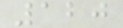120
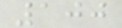100
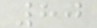80
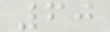60
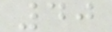40
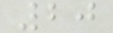20
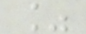%
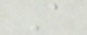A
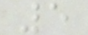5
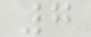7
